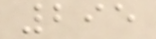295
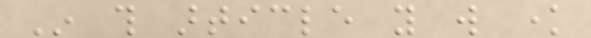In this article you will know
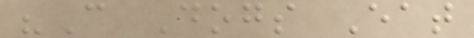"Can Dogs Eat
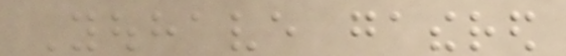Youhave gathered
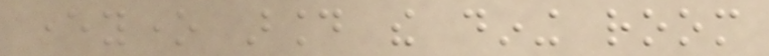everyone around the dining room
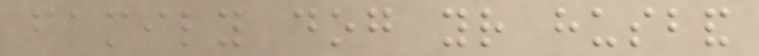family dog your husband
